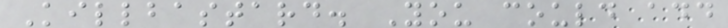Killbastard. You could add
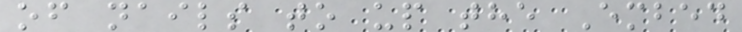of nails to up the Embed
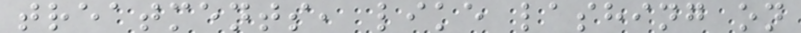treatments, like lashing on
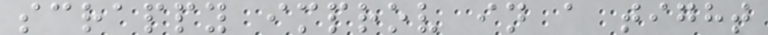scrappy improv in a tight
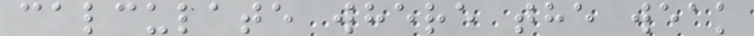calculate where the weak
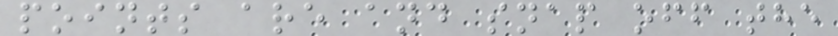points are and snap off the
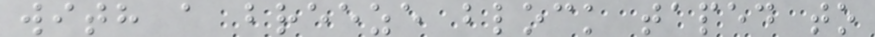with a breeze block taped to
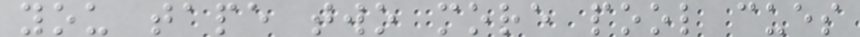you tape two more pool cues
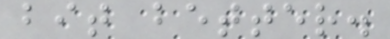bit better.
